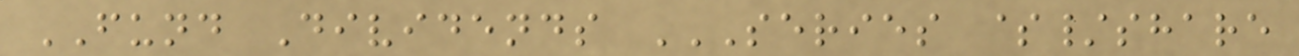FUND Dividends SERIES $/SHARE
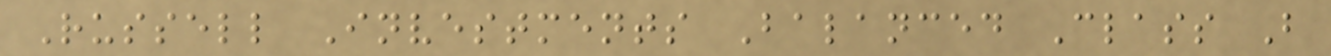Russell Investments Balanced Class B
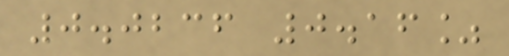0.0236 0.16%
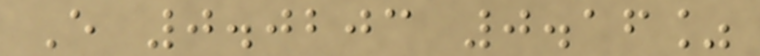E 0.0203 0.16%
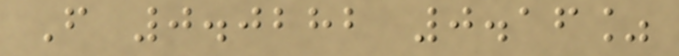F 0.0282 0.16%
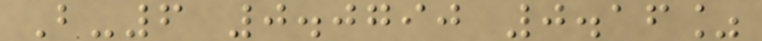B-6 0.0790 0.16%
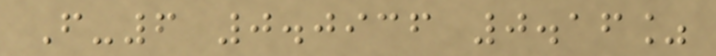F-6 0.0936 0.16%
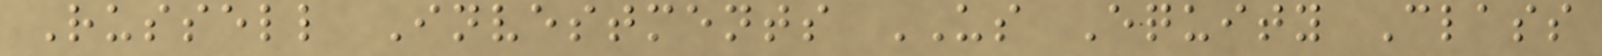Russell Investments US Equity Class
